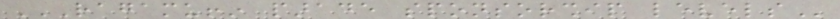RAGAMUFFIN PARADE SPONSORSHIP LEVELS
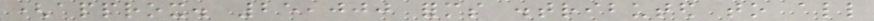(approx. 25,000 forms distributed to all
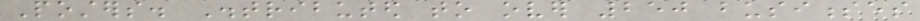Posters. Distributed to over 250 businesses
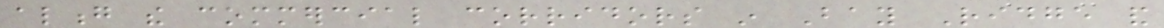along the commercial corridors in Bay Ridge and
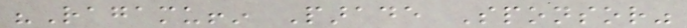"Ragamuffin Parade Sponsor"
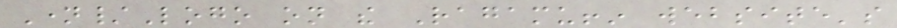Name/Logo on the Ragamuffin website's
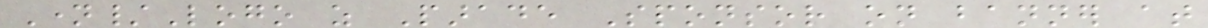Name/Logo as Parade Sponsor on banner at
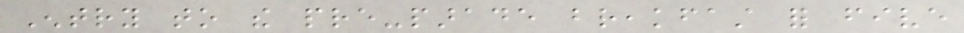Entry to the pre-parade breakfast for five
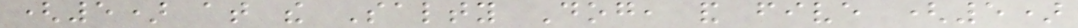(5) at the Salty Dog, and five (5)
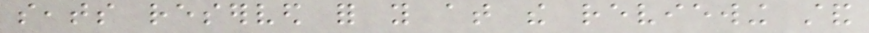seats reserved for you at the reviewing stand
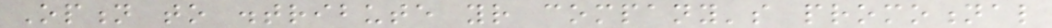Option to distribute your company's promotional
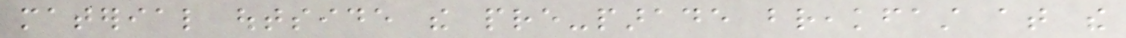material outside the pre-parade breakfast at the
